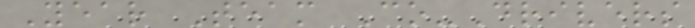Year Team Co-Drivers
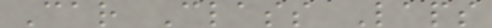Car Class Laps
